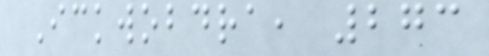Ickwobdra, 273
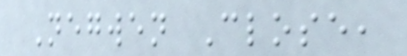Negwen Close,
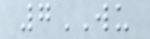7WU
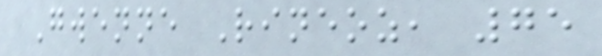Gwenne Rineoz, 75
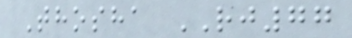Thosha RJ77
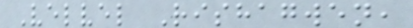Velvel Rishagwen,
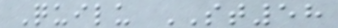Quilu ST58
